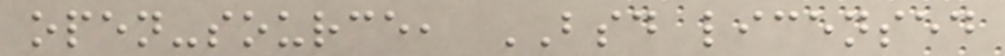open-source, BSD licensed
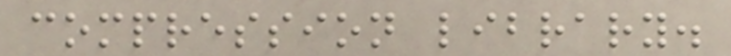compression library.
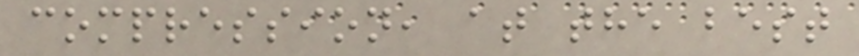compression, at the best
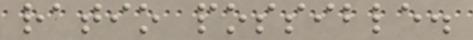ratio possible.
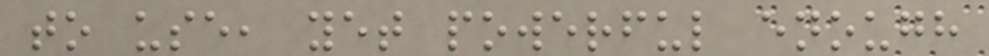to use, yet powerful enough
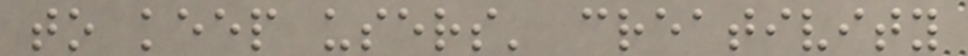to keep users' creativity
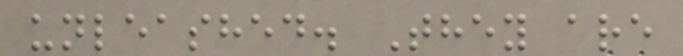unleashed. They are
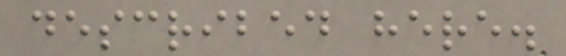described here.
